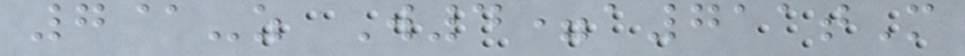7@-z W4=a711tM
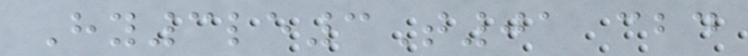Hy3le3T01 cbd
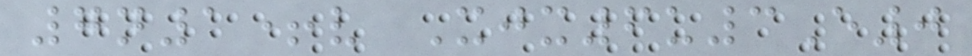7n1+v Xjx6u3E0
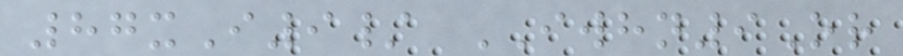87xI9/ IWHN9Or
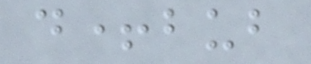d+bub
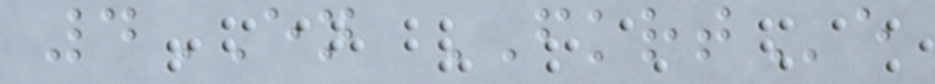4EN FKRTe
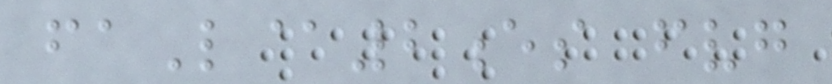faL@2es fvg
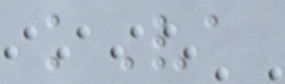kVa
